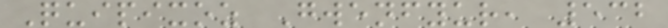Quipixoz Gwenfyur, 532
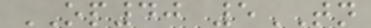OP40 5TN
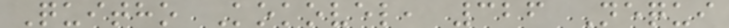Quitho Kokovel, 326 Nequi
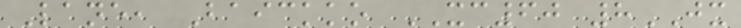Lane, Baickko XC60 8JX
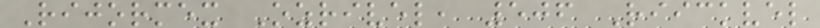Rijormex Ozrivel, 506 Riickvel
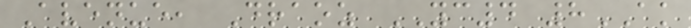Avenue, Draoz YC4 8AK
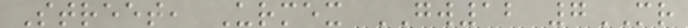Street, Urmex GW12 7MR
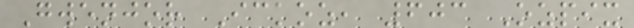Gwenjor Ickoz, 603 Ozpix
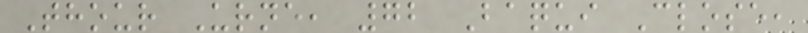Thour Urne, 72 Baqui Close,
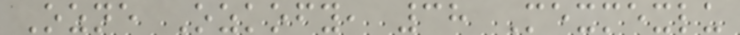Ozne Ozkofy, 38 Mexmexlu
